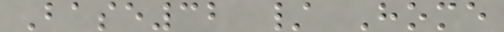Base32 / Home
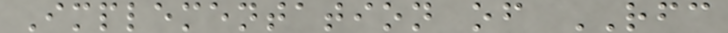Implementation of RFC
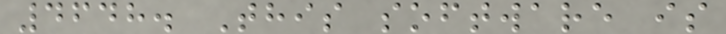4648. This software is
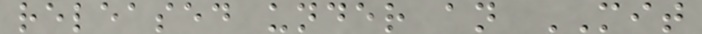released under an MIT
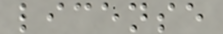license
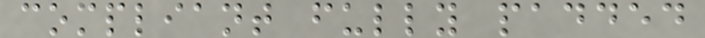compliant fully padded
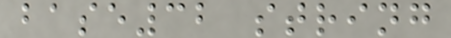base32 string
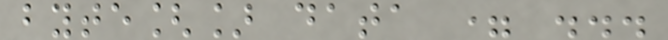byte[] data = ...
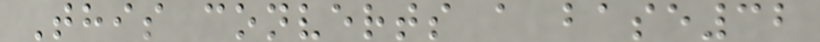This converts a base32
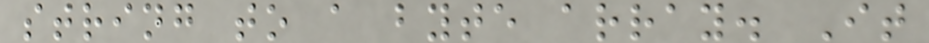string to a byte array. It
